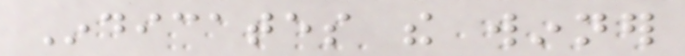Indicates the winner
